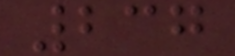237
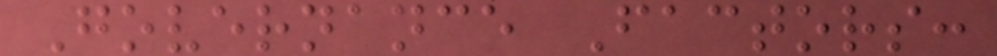Governance Factors:
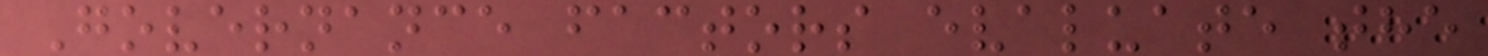Governance factors evaluate the
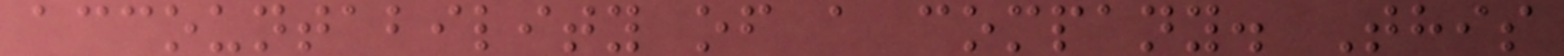accountability of a company. This
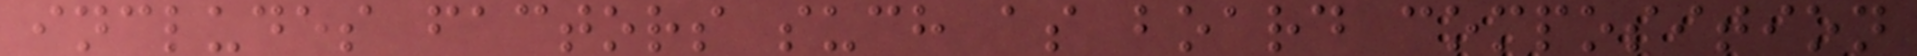includes factors such as board composition
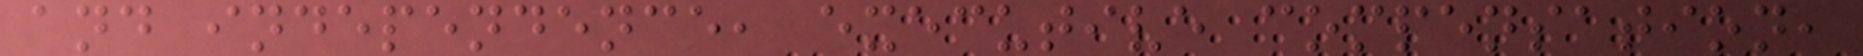and independence, executive compensation,
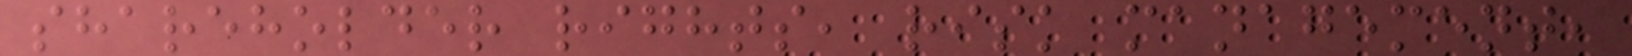shareholder rights, risk management,
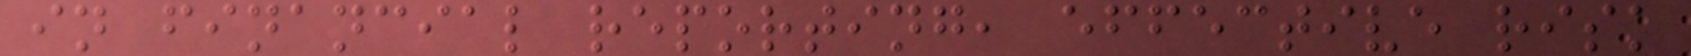in financial reporting, effective risk
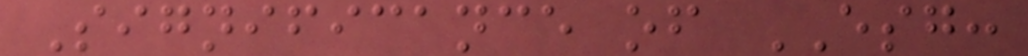Significance of ESG:
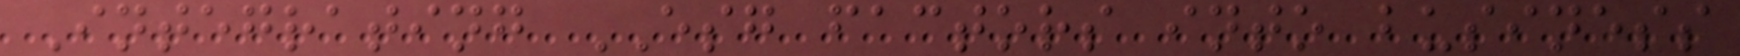Integrating ESG factors into business
